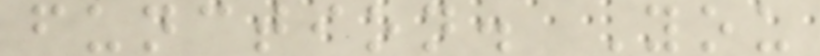function. You
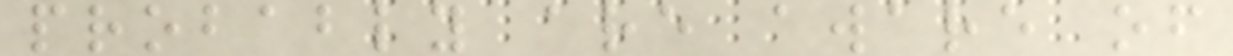probably are aware of
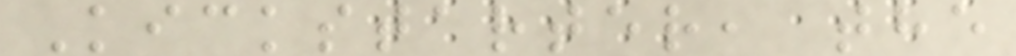Kickstarter, the
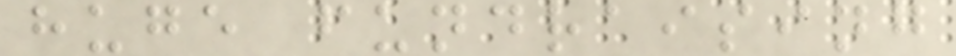huge fundraising
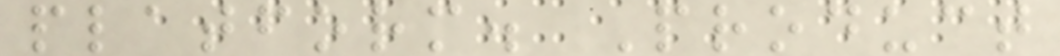platform. Product
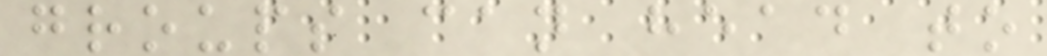groups can head to
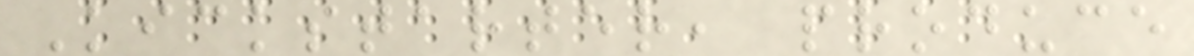Kickstarter, produce
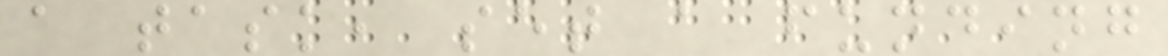a task, set a funding
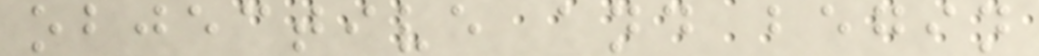objective and begin
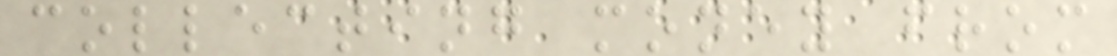collecting money from
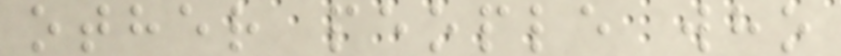other people who
